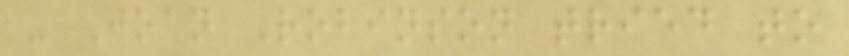- Joan Robinson tried to
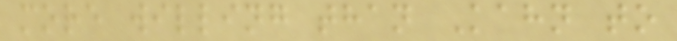more willing than Kahn to
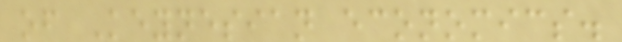of Keynesian economics.
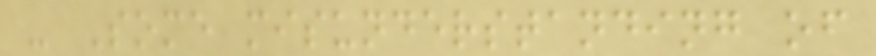- Some misunderstanding of
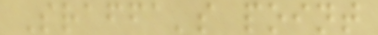Sraffa's point
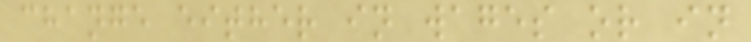change either in wages or in
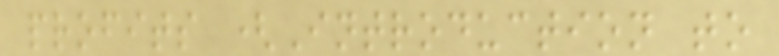profits (Introduction to
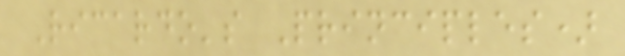Ricardo's Principles)
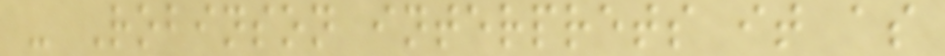- Robinson interprets it as
